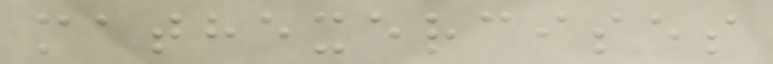mathexercises
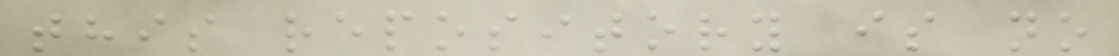this repository is no
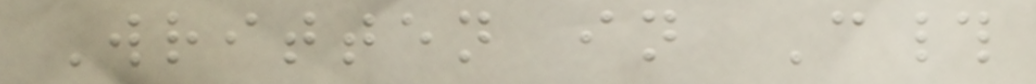Written in C#
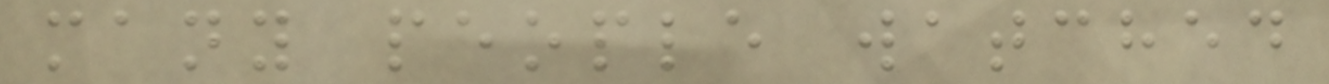many people watched
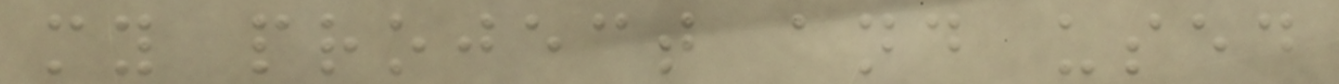my project and used
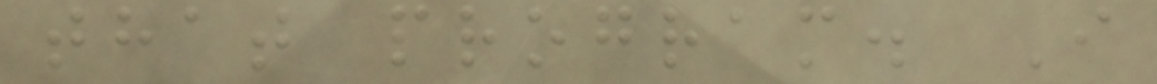that program. I
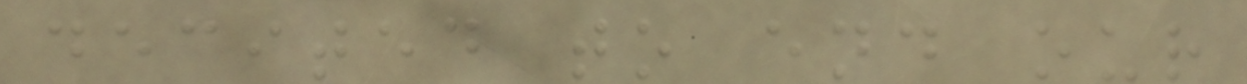decited to end our
